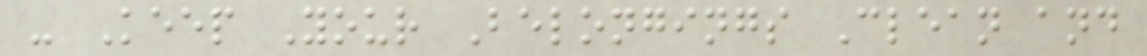- Keep Your Belongings Clean and
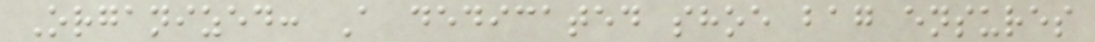Organized: A dedicated shoe bag ensures
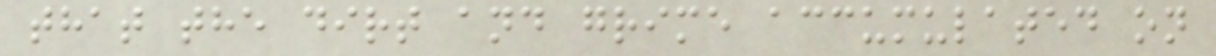that the dirt and grime accumulated on
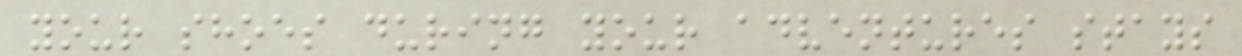your shoes during your adventures stays
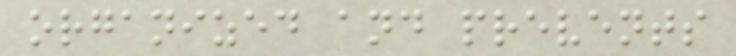organized and prevents
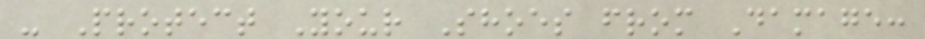- Protect Your Shoes from Damage:
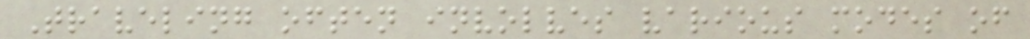Traveling often involves various modes of
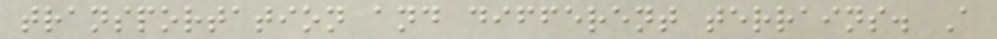transportation and different terrains. A
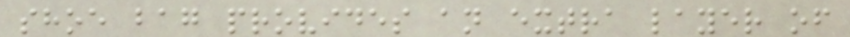shoe bag provides an extra layer of
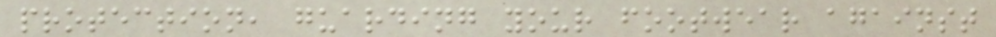protection, guarding your footwear against
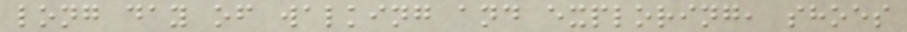long day of walking and exploring, shoes
